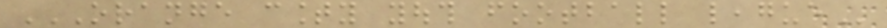ORANGE COUNTY YOUTH FOOTBALL LEAGUE
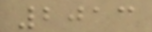2013
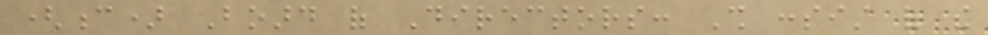(c) Board of Directors: Shall consist of the
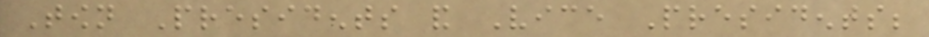Town Presidents and Vice Presidents;
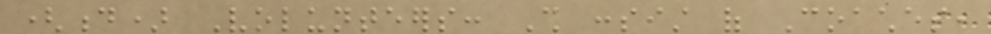(d) Volunteers: Shall consist of Coaches,
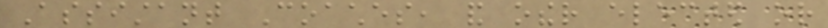Assistant Coaches, and other elected or
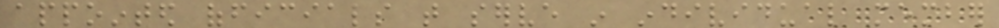appointed officials that serve in individual member
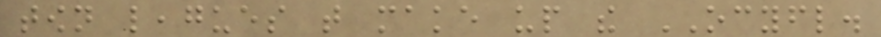town leagues that make up the OCYFL.
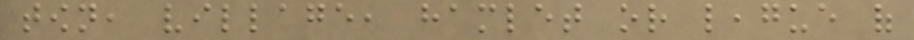town, village, hamlet or league of
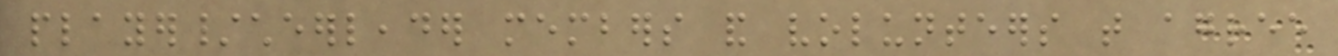player/cheerleader members and volunteers that agree
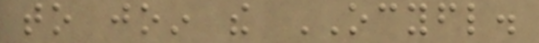to join the OCYFL.
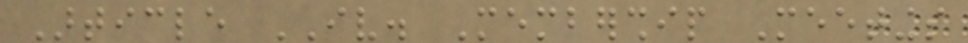Article IV. Membership Meetings
